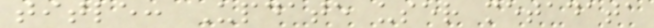title: Update user metadata
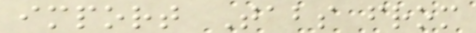import Tabs from
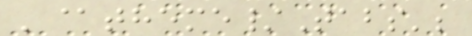'@theme/Tabs';
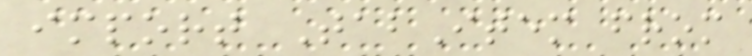import TabItem from
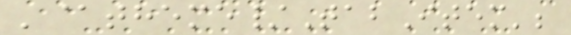'@theme/TabItem';
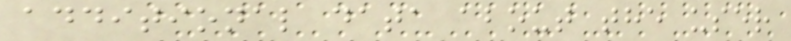additional data about the user
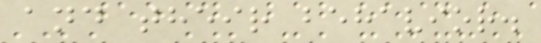and their behavior.
